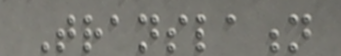Translation
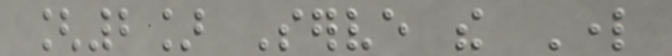[2] Serve the Lord
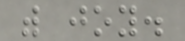with joy.
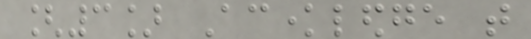[3] Acknowledge that
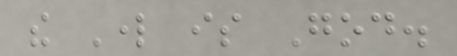the Lord is God.
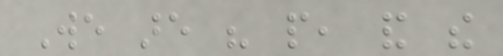We are his people, and the
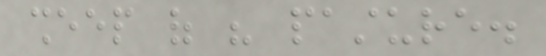sheep of his pasture.
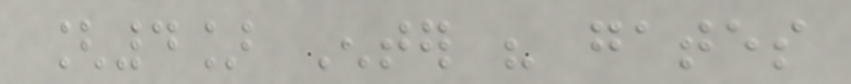[4] Enter his gates
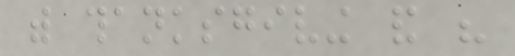with thanksgiving and his
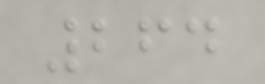264
